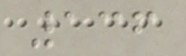136
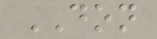DON
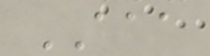AAA
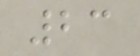23
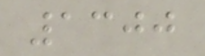1300
